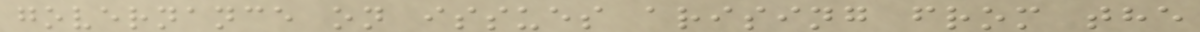governance on issues arising from the
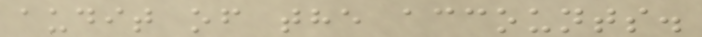audit of the accounts.
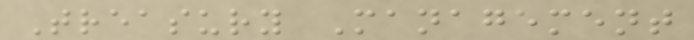Treasury Management
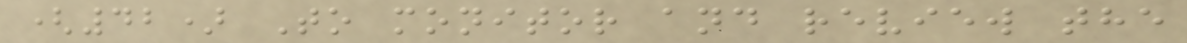(42) To monitor and review the
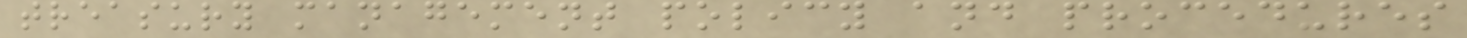treasury management policy and procedures
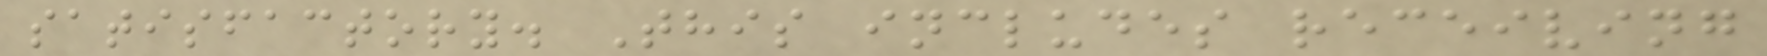satisfactory. This includes receiving
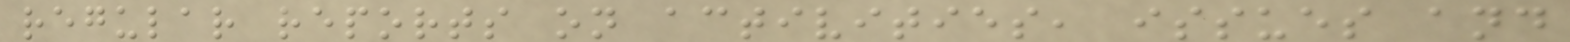regular reports on activities, issues and
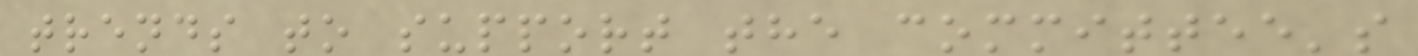trends to support the committee's
